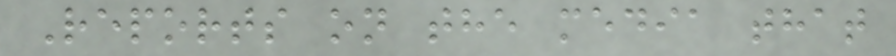Reports on the media that
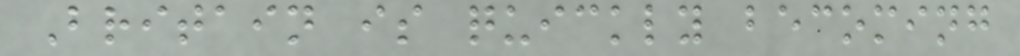Britain is quickly becoming
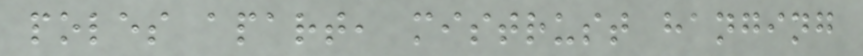poles apart, mistrust hanging
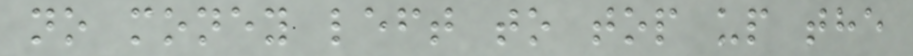no money left to top up the
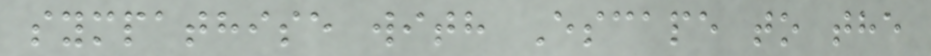sympathise with Escape to the
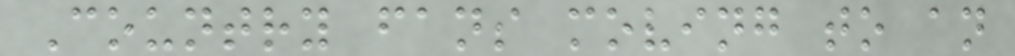Country fans moving to an
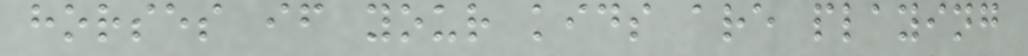horses if your kids are playing
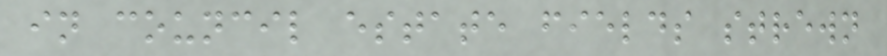in council estate fields strewn
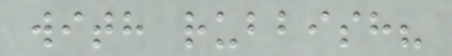with rubbish?
